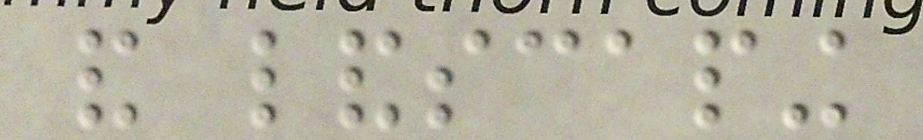and landscaping
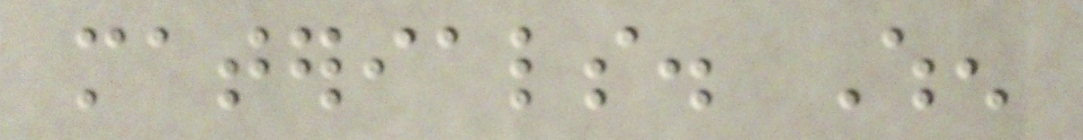materials. When
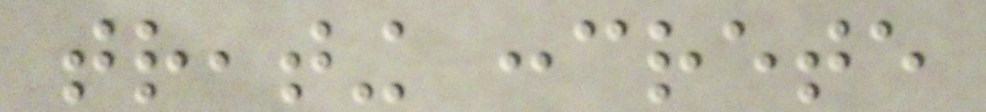treating concrete
